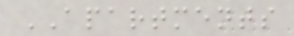APARTMENTS
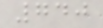740
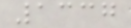1337
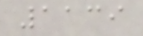1139
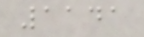1141
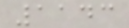1143
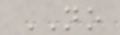NO
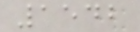1542
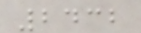2432
